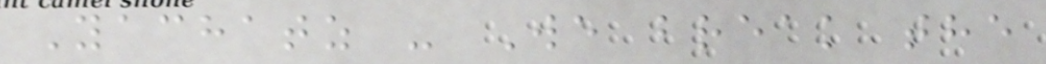Yachatz - We break the
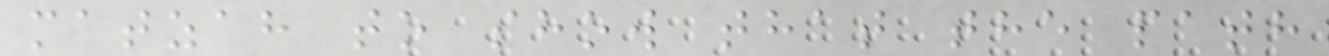matzah to show that the path
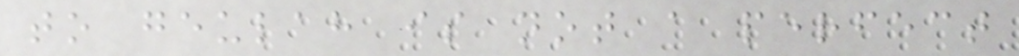to geulah is not a perfect
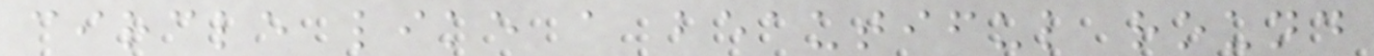circle like a beautiful round
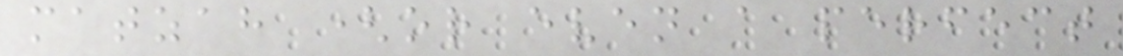matzah (or even a perfect
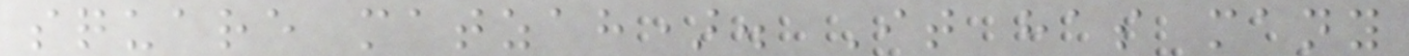square matzah). It has many
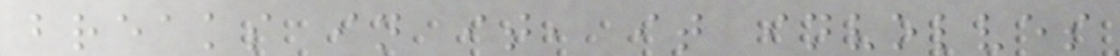breaks in it, it involves
